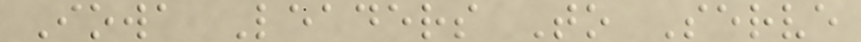Iowa Leaders To Serve
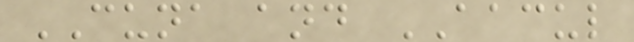CUNA and AACUL
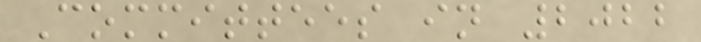Committees in 2022
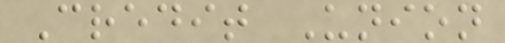Credit Union
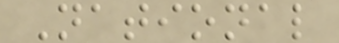National
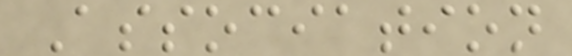Association
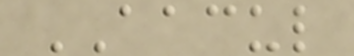AACUL
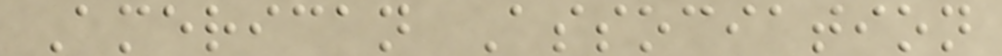American Association
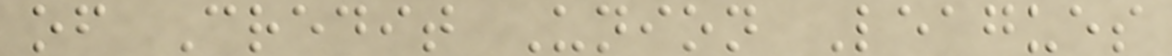of Credit Union Leagues
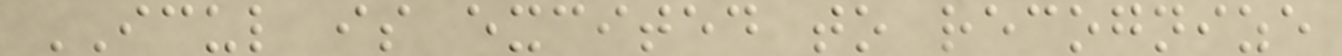ICUL is excited to recognize
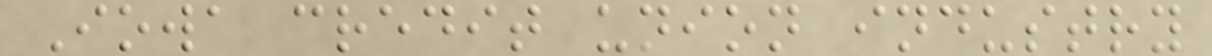Iowa credit union industry
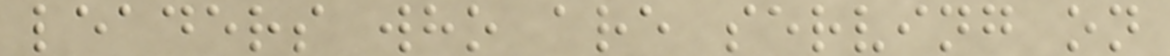leaders who are serving on
